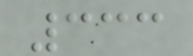333
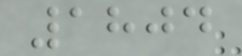1804
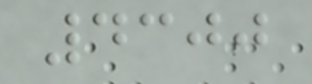4300
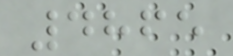4865
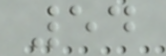54
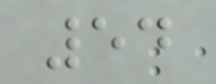54
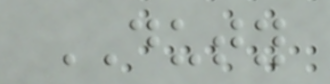DUTY
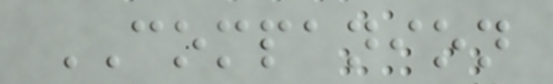COMPANION
